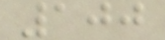100
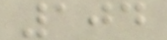104
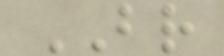BR
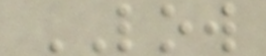LOW
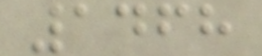1468
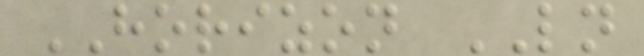HORIZON LN
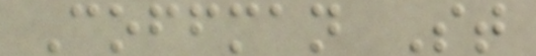Coffman St
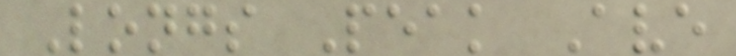Longs Peak Ave
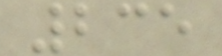235
